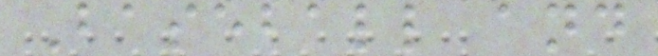Baseball and
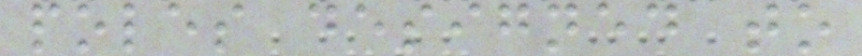poles designed to
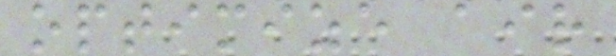optimize air
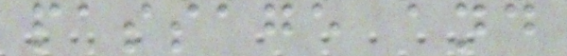passage and
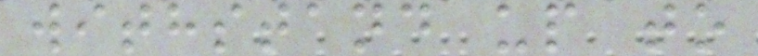withstand up to
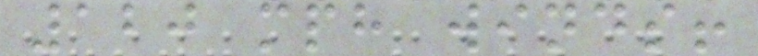120 mph winds!
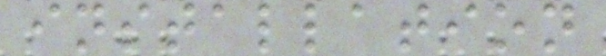installation
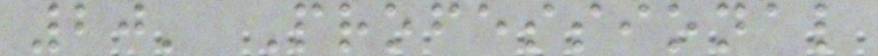20' Professional
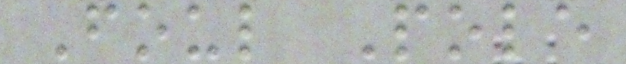Foul Pole
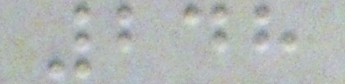248
